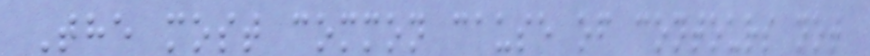The most common cause of contours not
